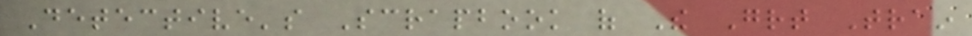Detective's Scrapbook of The Great Train
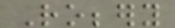Robbery
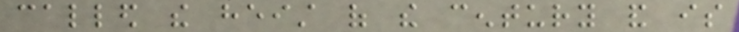called the heist of the century and is
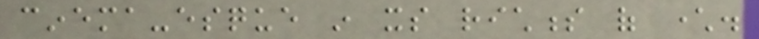cinema-esque in its richness of character.
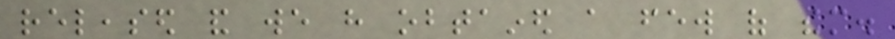released and we have obtained a few of them.
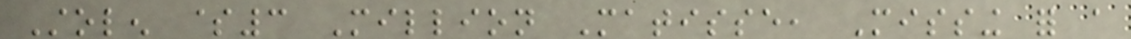Stolen $3 Million Matisse, Missing for a
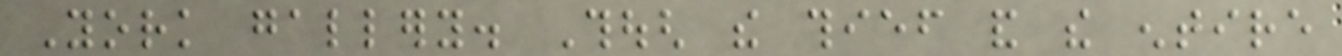York gallery. Though the thief and the entire
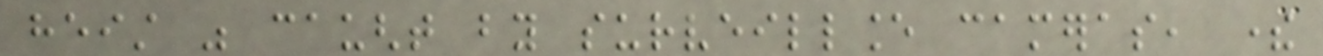heist was caught by surveillance cameras, there
